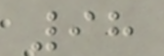98
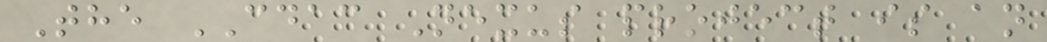The CDAC Nexus project is an
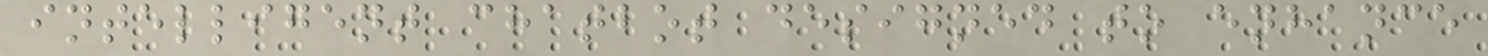intelligent chatbot designed to enhance
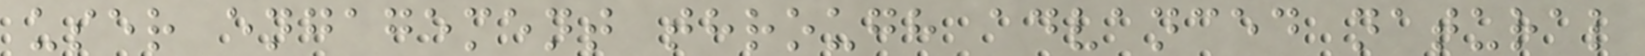user engagement through advanced natural
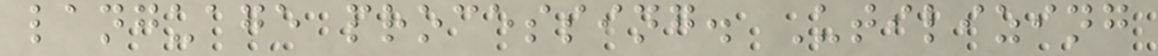language processing. Utilizing
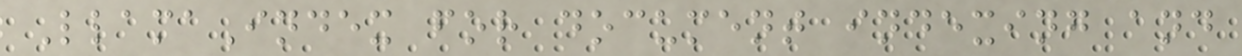LlamaIndex for document indexing and
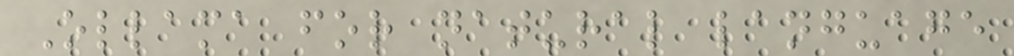Ollama for natural language
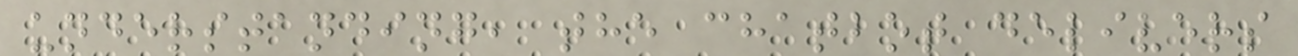understanding, the chatbot delivers
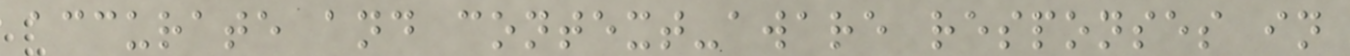accurate and context-aware responses in
